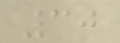30
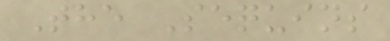The Sequins
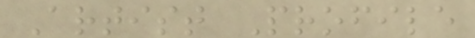Artist Profile
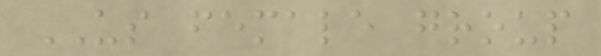US female group
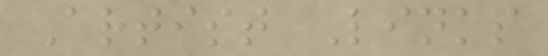Artist Links
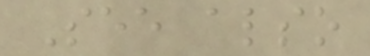See also
